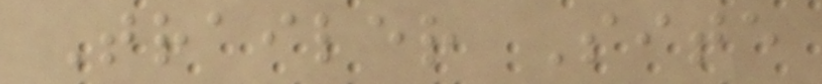Trailer Site
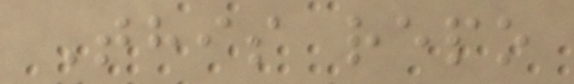This repo
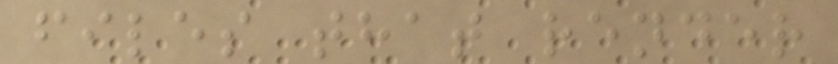files that render
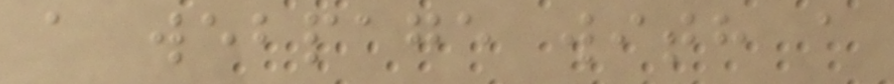a webpage with a
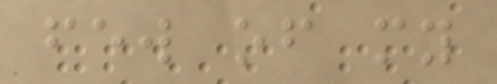few of my
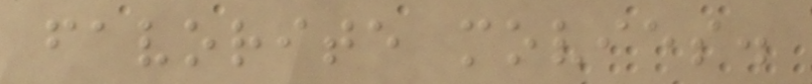favorite movies.
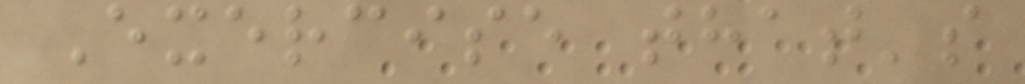Exercise that's
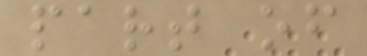part of
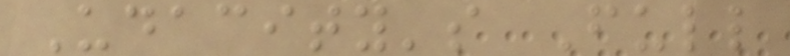Udacity's Full
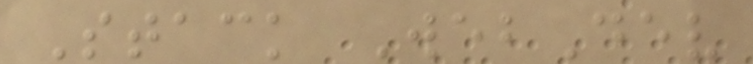Stack WebDev
